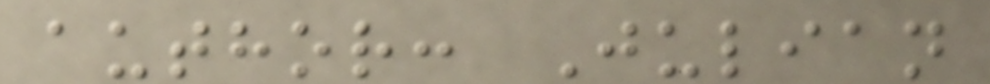author: Julian
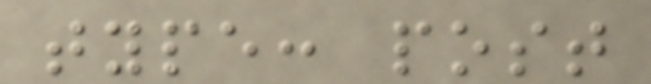type: post
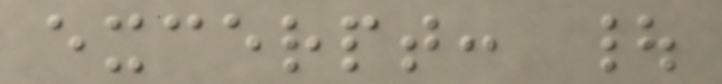excerpt: |
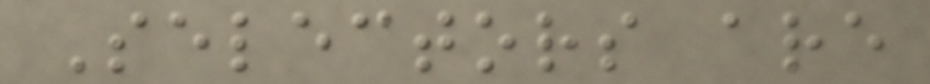Selectors are
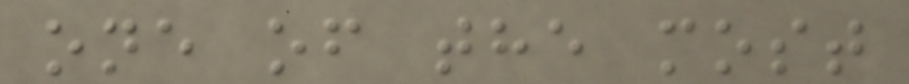one of the most
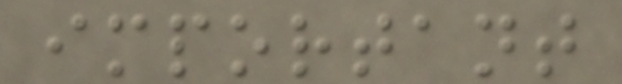important
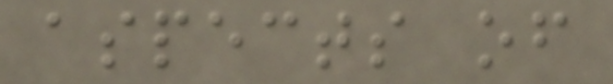aspects of
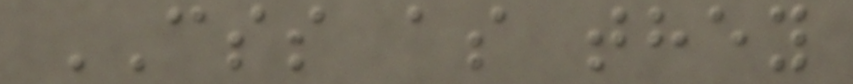CSS as they
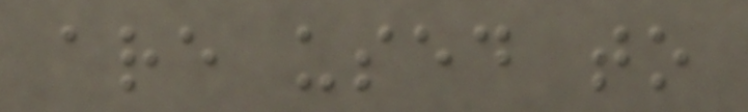are used to
